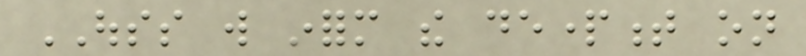OUSS will inform the department on
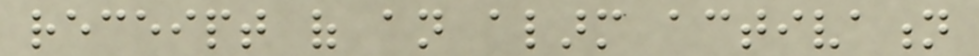receipt of an alarm activation
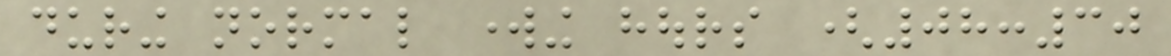during normal working hours (08:30
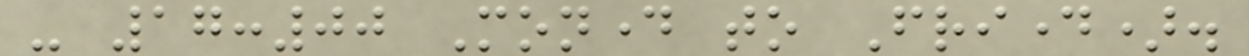- 17:00 Monday to Friday).
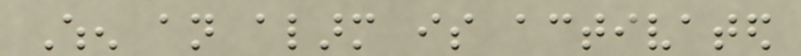When an alarm is activated
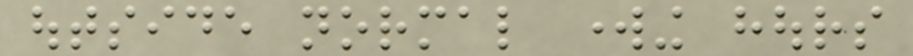outside normal working hours
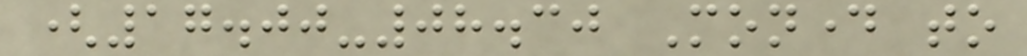(17.00-08.30 Monday to
